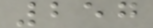257
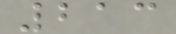213
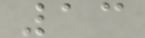13
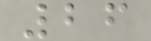26
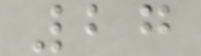27
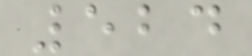524
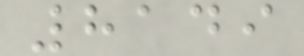8149
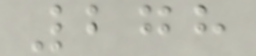278
